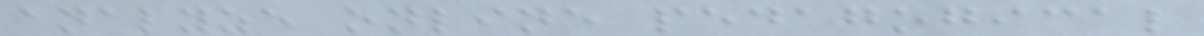analyze online pedagogical
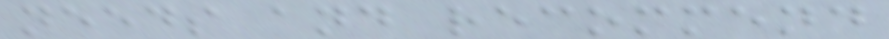needs and recommend
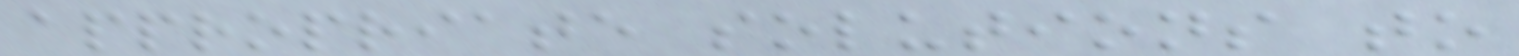appropriate solutions to
